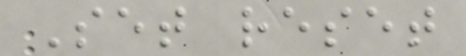Set reset
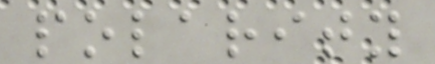polarity
